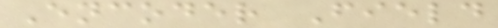Encoder Field
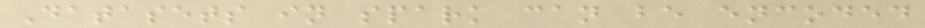Datasets in spark can be encoded
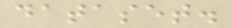dataset.
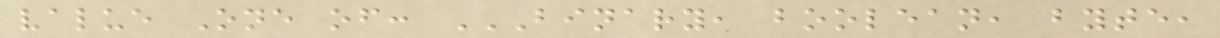value One of: BINARY, BOOLEAN, BYTE,
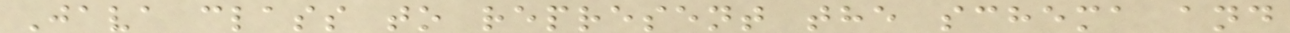Java class to represent the schema and
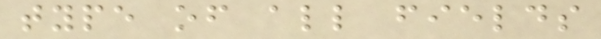type of all fields
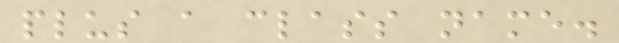plus a class name.
